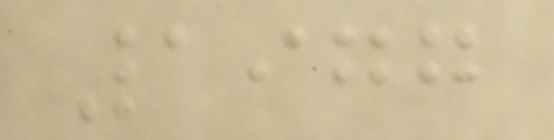1977
